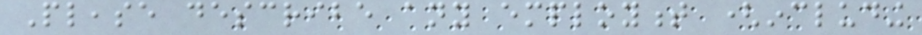Please describe any employment (including
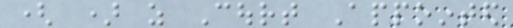( ) as Court Appointed
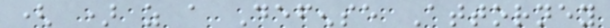( ) as a Defense Attorney
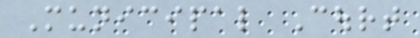Municipal Court
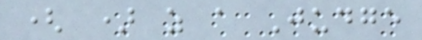( ) as a Judge
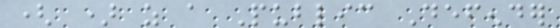( ) as a Public Defender
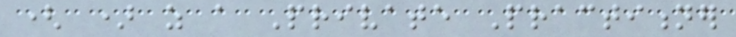( ) as a Private Practitioner
